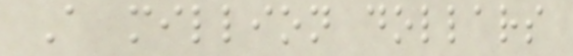A million dollars
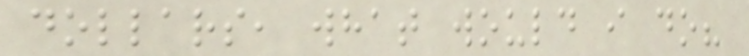dollars, what would i do?
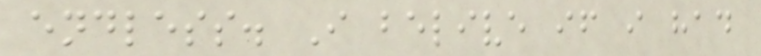endless. I belive if i had
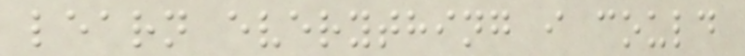learn everything i could
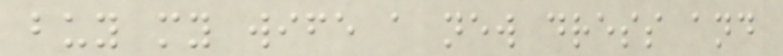buy my wife a new dress and
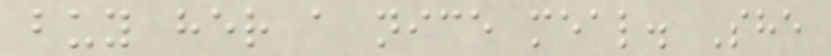buy her a nice meal. She
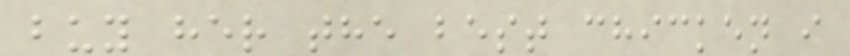buy her the best chicken i
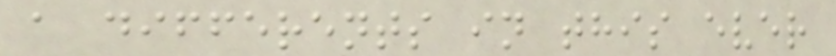a differents in this ever
